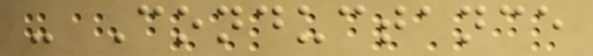- Conductance
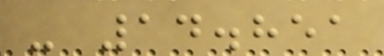- 14.851
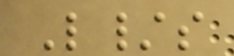L/s
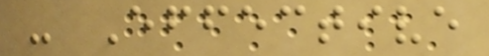- Effective
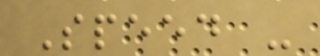Speed -
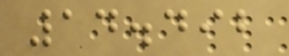14.492
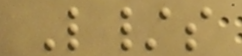L/s
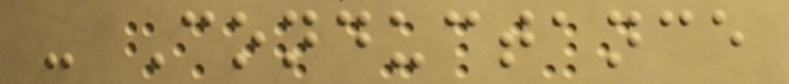- Conductance
